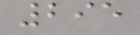295
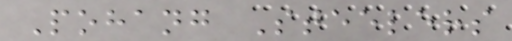Pohang Steelers
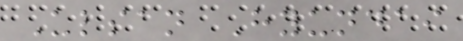Ulsan Hyundai
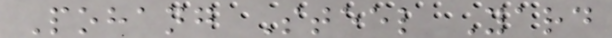Pohang Steel Yard
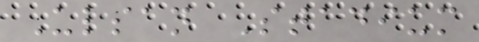Ulsan Stadium
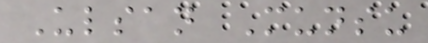Ulsan Munsu
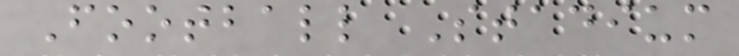Football Stadium
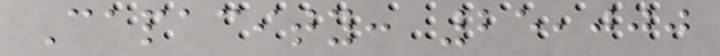Capacity: 25,000
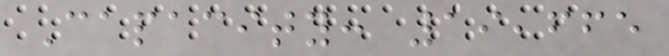Capacity: 19,665
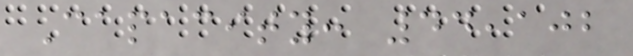Capacity: 44,102
